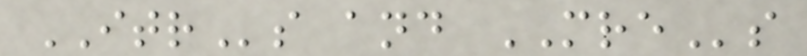ITRs and MREs
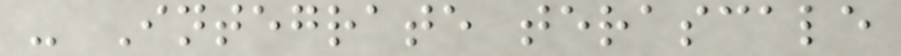- Integrate terascale
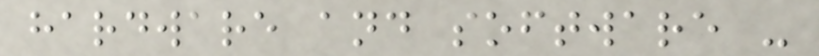hardware and software -
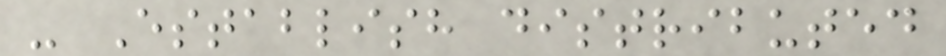- Establish distributed
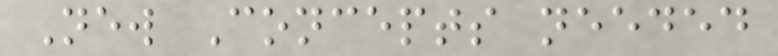New Concepts needed
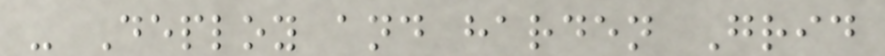- Deploy and harden Grid
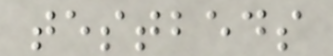testbeds
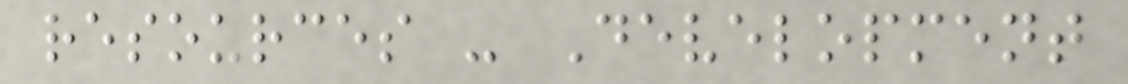resources - Development
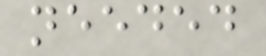needed
